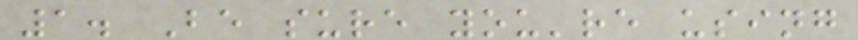1. Be sure you're using
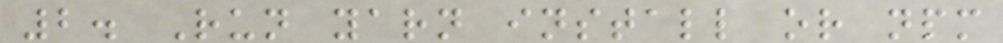2. Run yarn install or npm
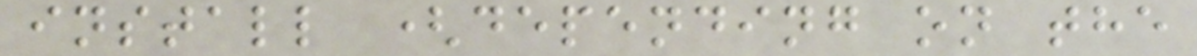install (depending on the
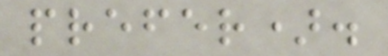prefer).
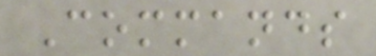Commands
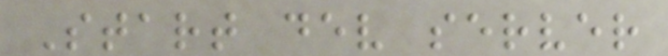Start dev server
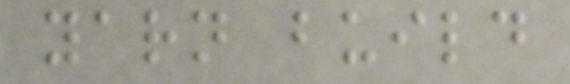yarn build
